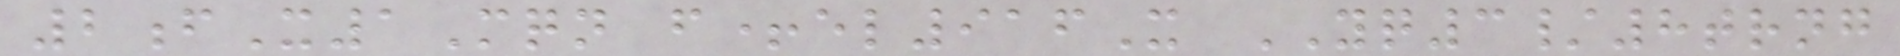2fX1Mqn f+el916X YQ3/8trng
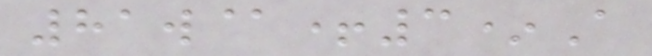81w@+3*A
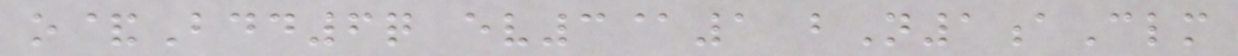o&Bdd6q ev3@1 bN1aClm
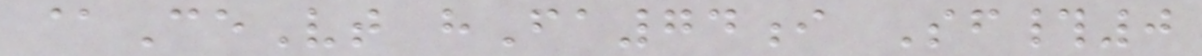@CeVt hFa74i Sf#0
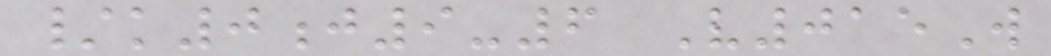/k0j9-6 V015W
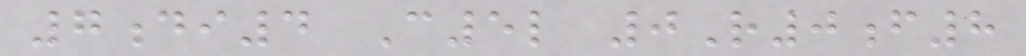7di4 C5l 0R0f8
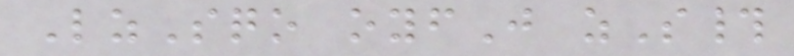LzSqo oyfJ zS#
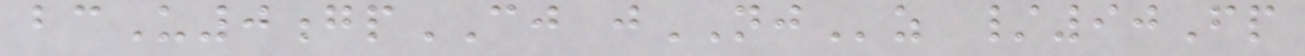bcU0gpCJ jNJz /90Fp
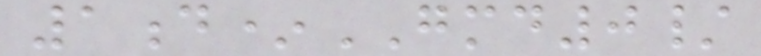1d*GMD0/
